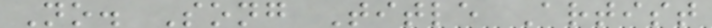No. Song Title Artist
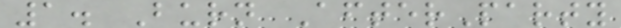1. Burn AfterParty
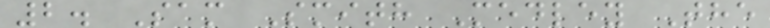2. Sam Smith Medley The
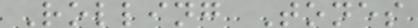Rolling Tones
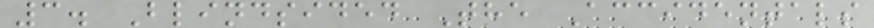3. Blindsided The Accidentals
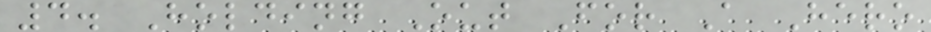4. Holding Out For A Hero
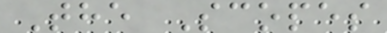The Scopes
